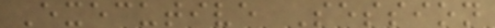Executive Session
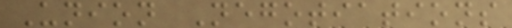Union Negotiations
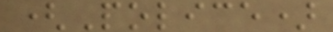(Police)
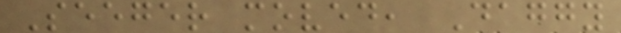Seeger moved, Daggy
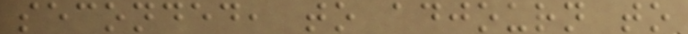seconded, to adjourn to
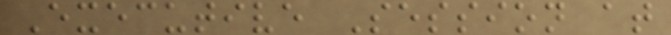Executive Session at
